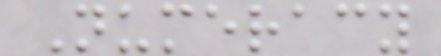Numeracy
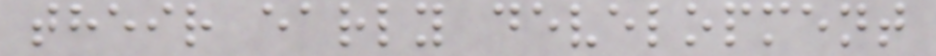their early development
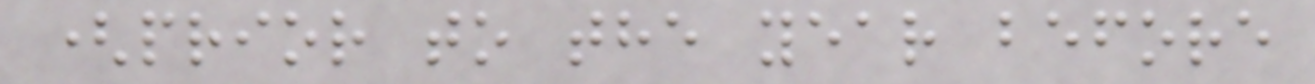(prior to the year before
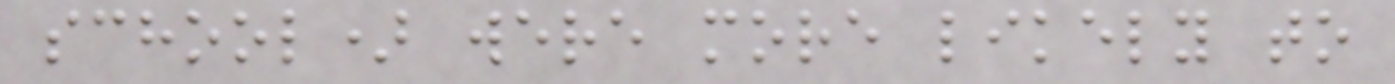school) were more likely to
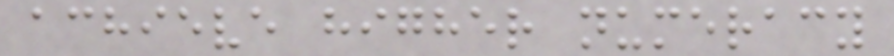achieve higher numeracy
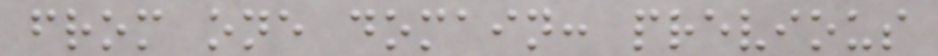from one domain: previous
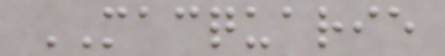MACQUARIE
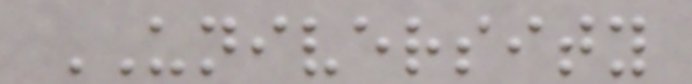UNIVERSITY
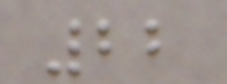22
